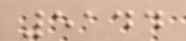5144
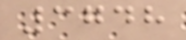3748
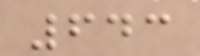643
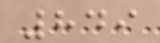849
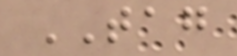TAG
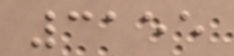3155
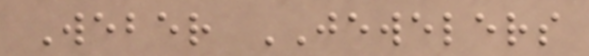Weber JEWELERS
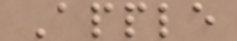Apple
